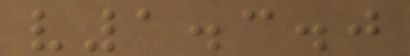v1.3.0
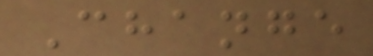Change
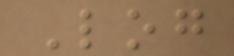Log
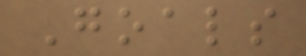Goals
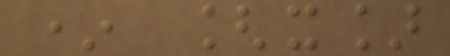* [x]
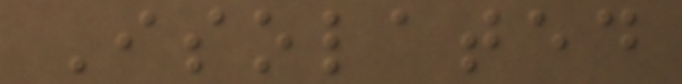Isolated
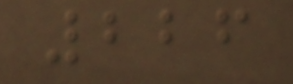226
